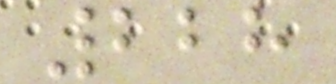228
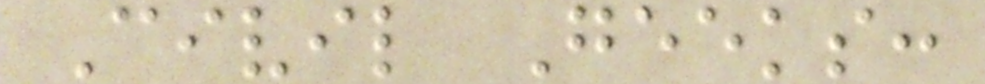Civil Geeks:
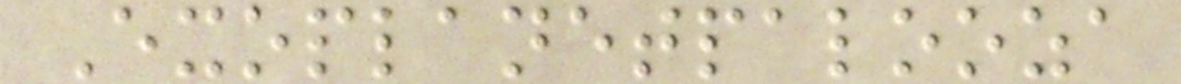Exoplanetpalooza
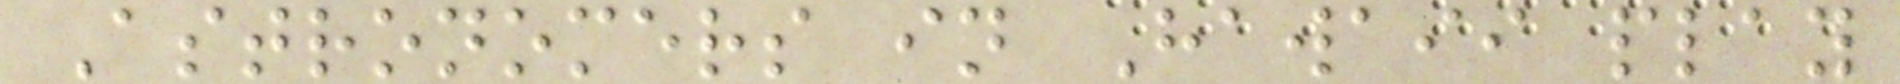Astronomers in Hawaii play
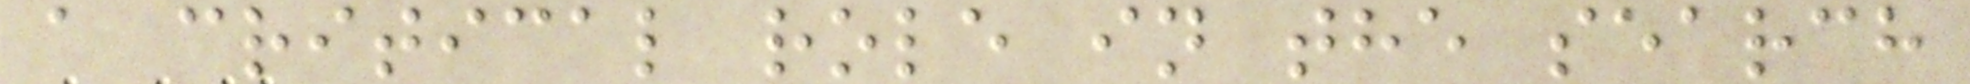a critical role in the search
